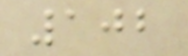102
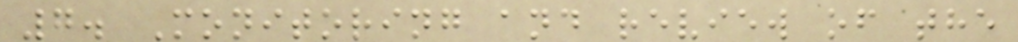7. Monitoring and review of the
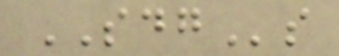SDGs
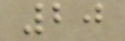20
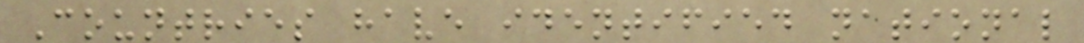Countries have identified national
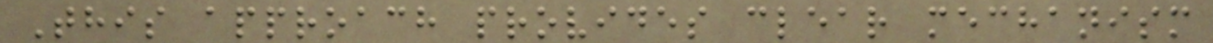This approach provides clear mechanism
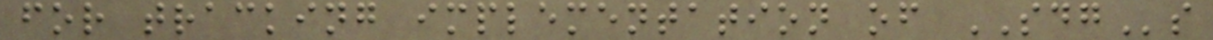for tracking implementation of SDGs
